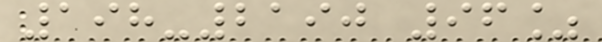198-2190 96%
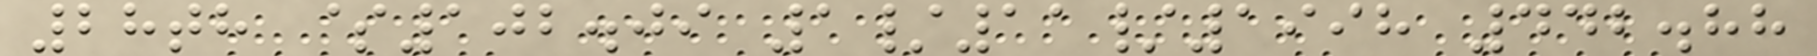28th $102.09 1/11/1998 442.88
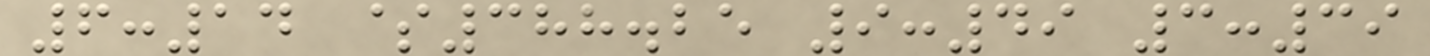6:14 $388.25 9:49 3:39
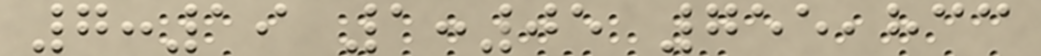7:19 1:05 755,833
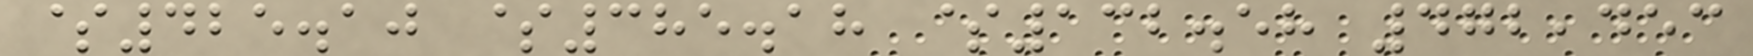$425.10 $385.18 $132.58 472,453
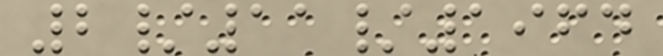2/11/1964
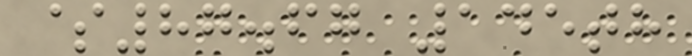$87.67 145th
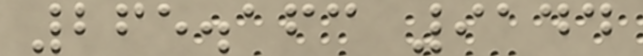265.163 9144
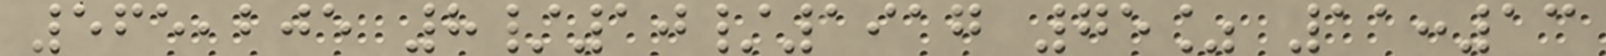565,205 8/10/1917 75% 11:13
